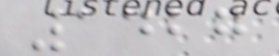1427
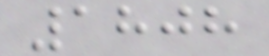1808
